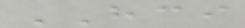HCI
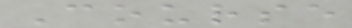Course
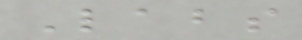Labs
